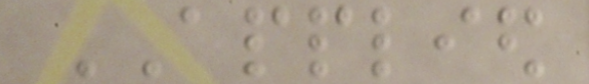APPLIED
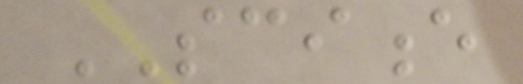SCIENCE
